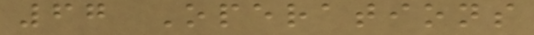67 Operations
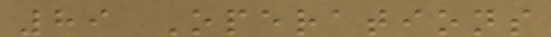89 Operations
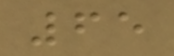65
